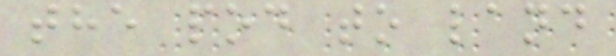the pod to land
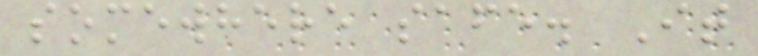somewhere safe. It
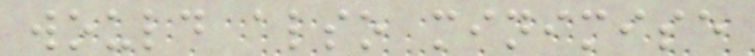would also minimise
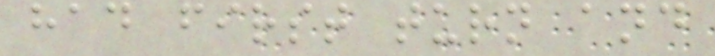had first turn and
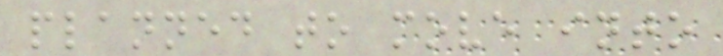planned to move into
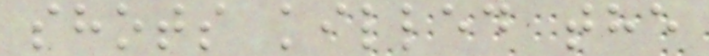shots killed the
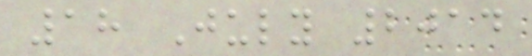18 July 2014
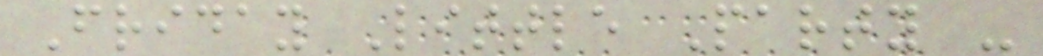Friday Little Party -
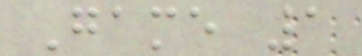Game 1
